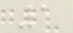1
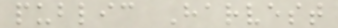public Harvest
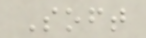Soft
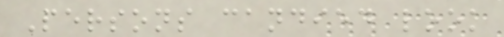Persons candied look
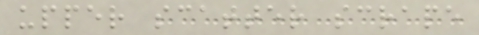upper scatter scrape
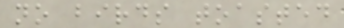no birds toasted
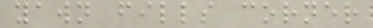yawn fills corner
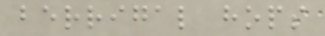berrigal hops
